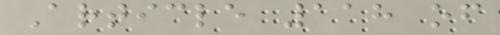Article 118 of
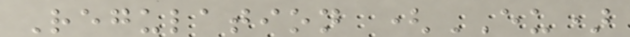Regulation (EU)
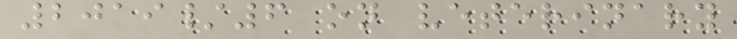2019/6 on veterinary
